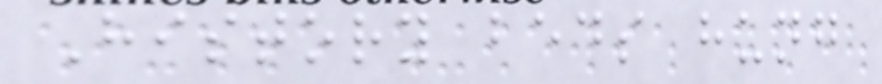History beds hung
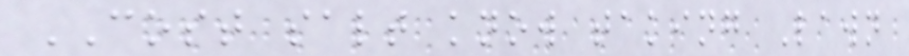COST salt know taking Lawn
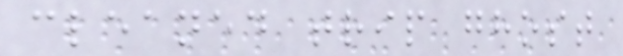cleaned trip ghost
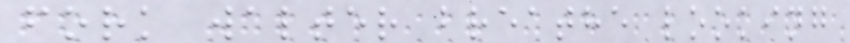fork walter breathe looking
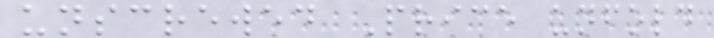unscrewed Price unfold
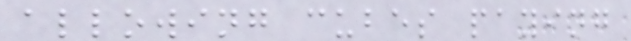allowing cubes paying
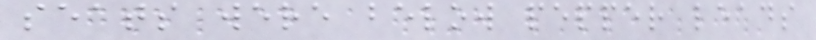seats were below pepper leads
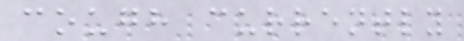cough currently
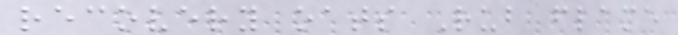recovery oats Rub flame
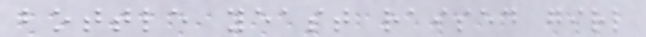bottle yeast raised girl
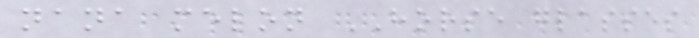nana melon HORSE glasses
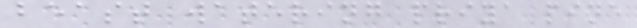beast watering priya pine
